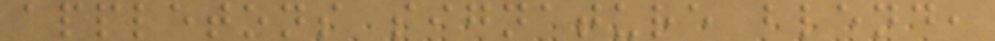appletons signature blend,
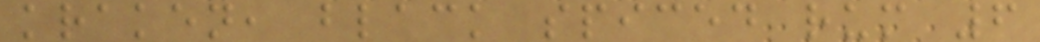kraken, black spiced rum 6
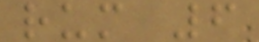rum 6
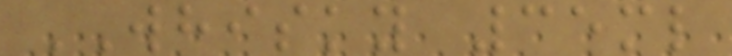WHISKY 35ml
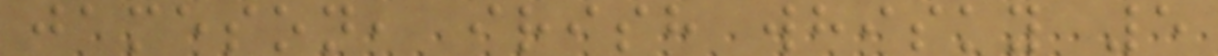jameson, irish whisky 5
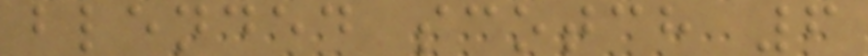blended scotch 6
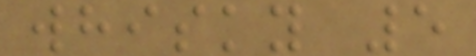whisky 5
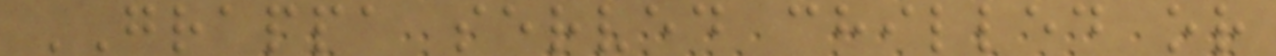GRAPPA served chilled or
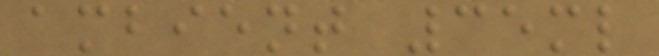ambient 35ml
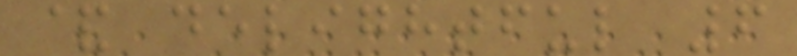& delightful 6
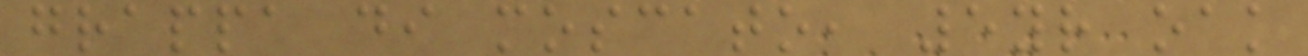grappa di moscato, 5yr oak
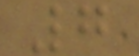7
